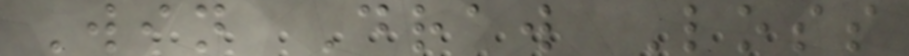Win Draw Loss
